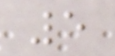5
